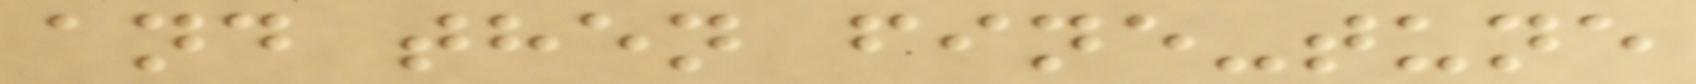and then fine-tune
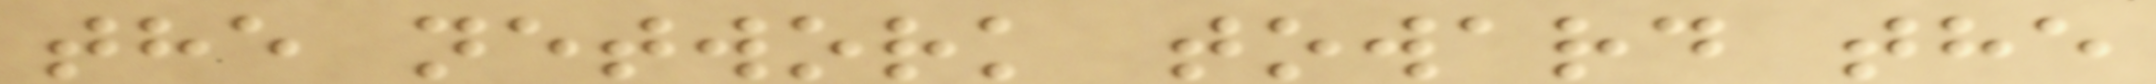the network toward the
